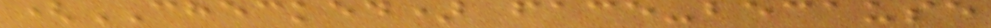(CHECKED) face-because
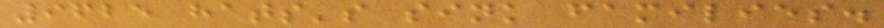9625 hats's sink families.
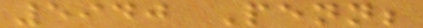5940 Penn;
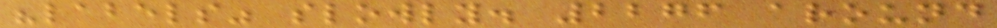"labels" slowly. 2276 around
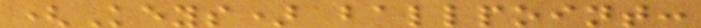(Keys) ballpoint:
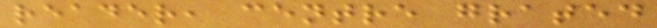reader, centre grated
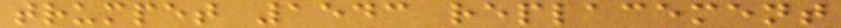trumpet 1543 replacement
